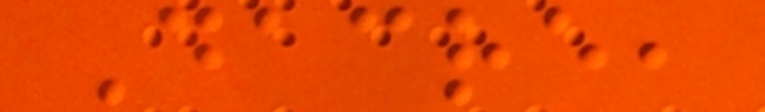Dacre,
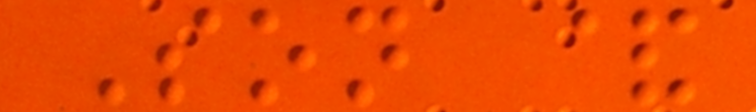Son &
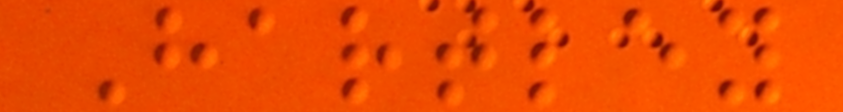Hartley
